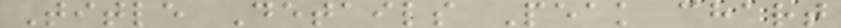Title Details Peak chart
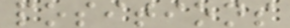positions
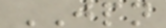JPN
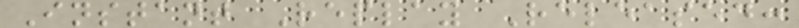Instant Replay Released:
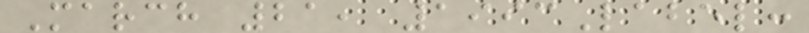March 21, 1993Label:
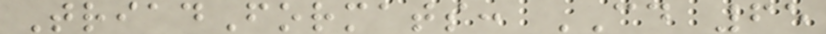TriadFormats: CD 65
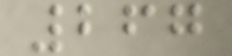267
